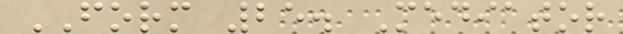FORM 25. Mediator
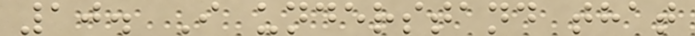10. I understand that
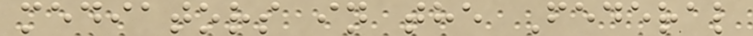mediators in the Federal
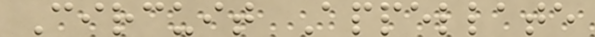Circuit Appellate
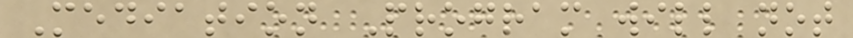Mediation Program will not
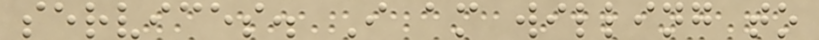services. I am willing to
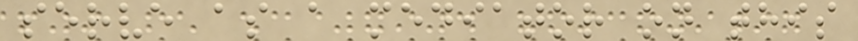serve as a mediator on this
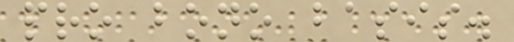pro bono basis.
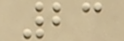23
